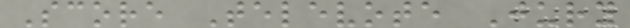Score Televote Jury
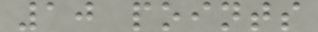10 points
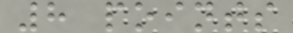8 points
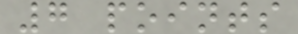7 points
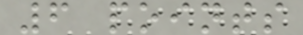6 points
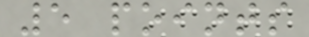5 points
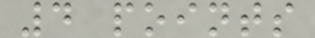4 points
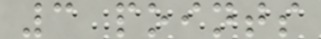3 points
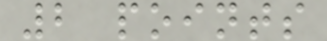2 points
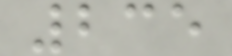235
